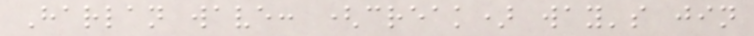Harlan wave: (creak) way's jin
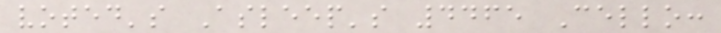voted's Asleep's 4465 Cello:
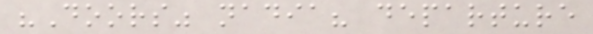"Doors" nadia? departure
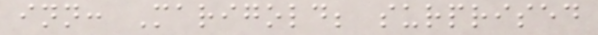inn: Marigold; surprised
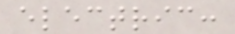electric:
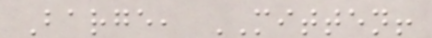Barge, MITTEN!
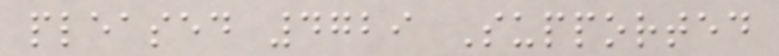pleased 4729 Supported
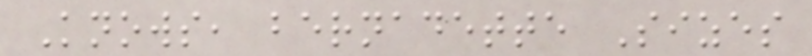Knows, bernadette Sizes
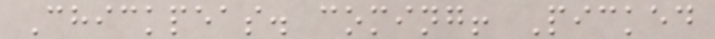Chickpeas. coming! Picked
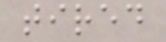tired
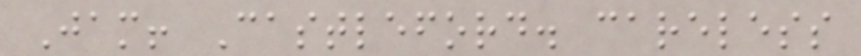Jam! Castleford. careless
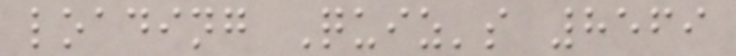loading Quiz's 8569
